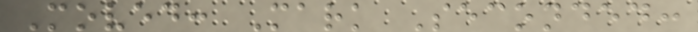Moved: Mark Seconded:
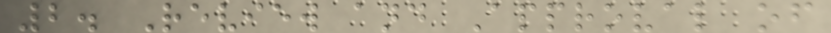2. Review and Approval of
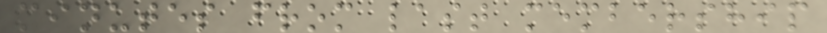minutes from last membership
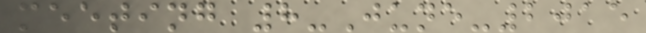meeting 8-June-2015
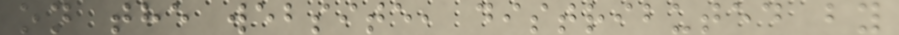on the website, distributed by
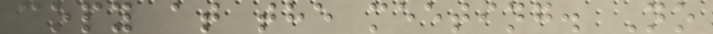copy at the meeting. No
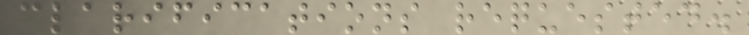clarifications requested.
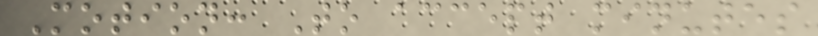Motion: To accept minutes
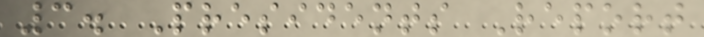3. Presidents Report
